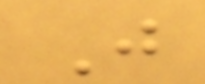J
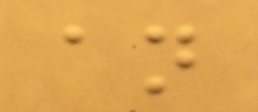an
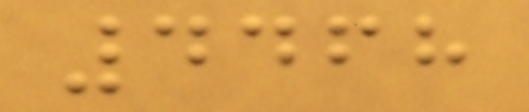4468
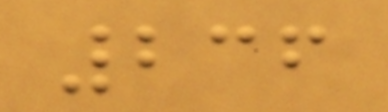236
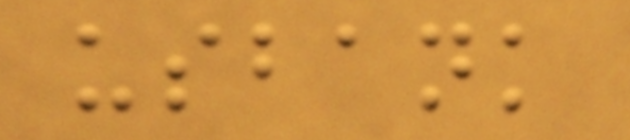usbank
